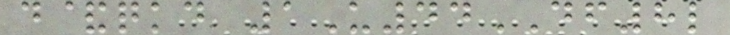d&qkd 1U44DF8l
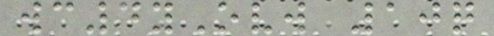wc4yOvw 10q
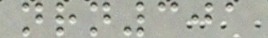nrn301
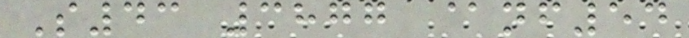S43 3877 @nf54
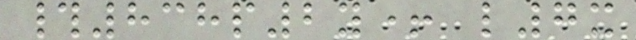#838p2y+ l7x
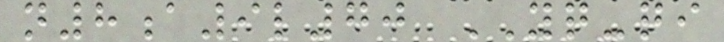n8a9l70 YQ-qi
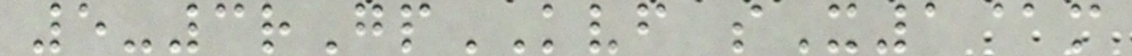5-3rGpKVF sX1@m
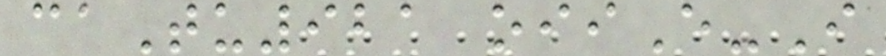caTu921 oiiE-I
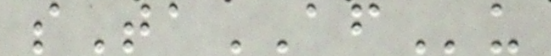sTaAFu
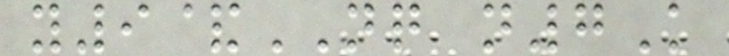y9&NQ n7K
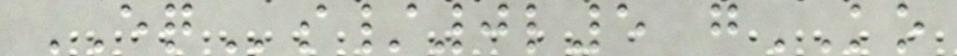EQs/0l5 gKO
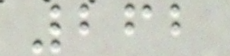262
